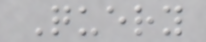Query
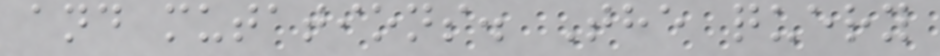and mutations. The query
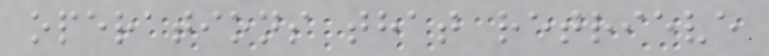operations that retrieve
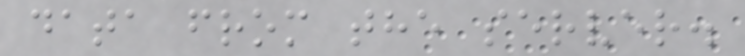data from the server.
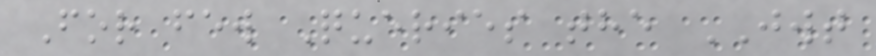For few Queries the JWT
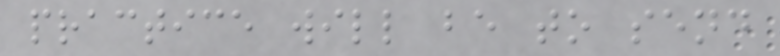practice will be to send
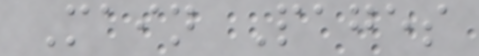Main Pages
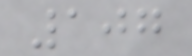107
